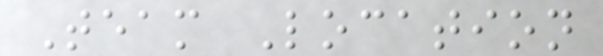Team Location
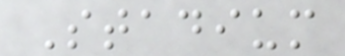Stadium
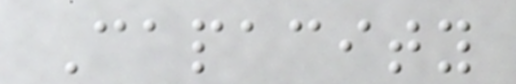Capacity
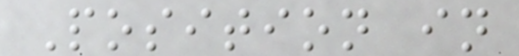Position in
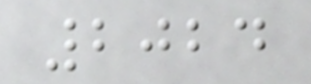2024
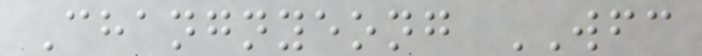Changnyeong WFC
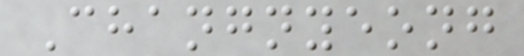Changnyeong
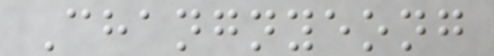Changnyeong
